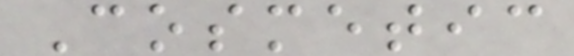Cosmetic
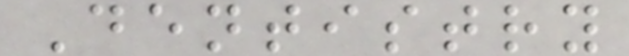Dentistry
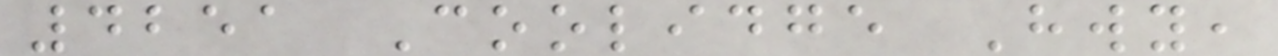4251 Coolidge Hwy,
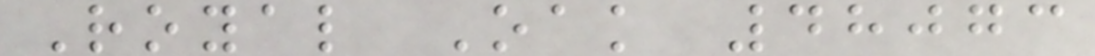Royal Oak 48073
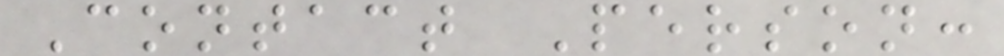Contact Person:
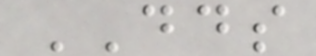DDS
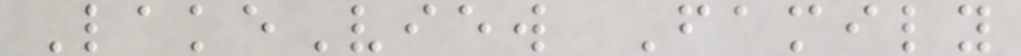LakeView Family
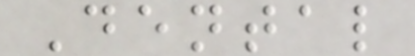Dental
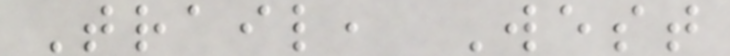Trail, West
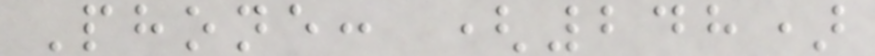Phone: (248)
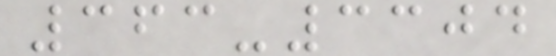363-3304
